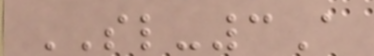SL-3A
